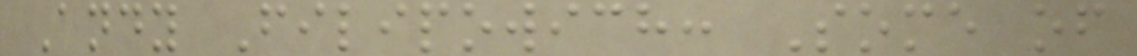Andy Filipowich: Some of
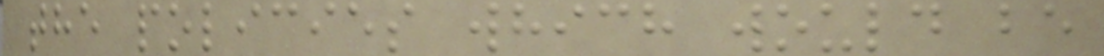the policies which would be
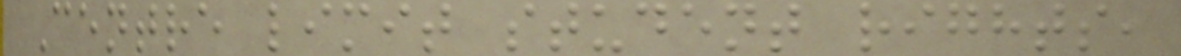Centre limit student rights,
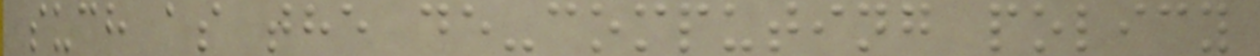such as the de-computing policy
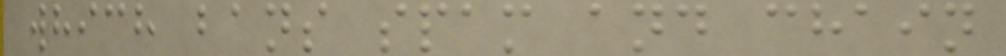which bans spam and chain
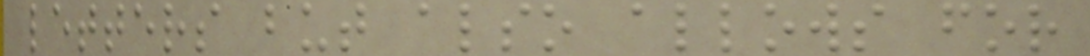letters but also allows for
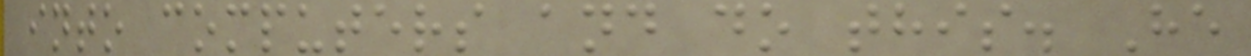into computers and do this. He
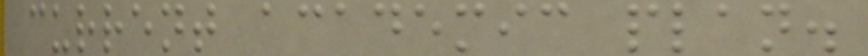current academic plan.
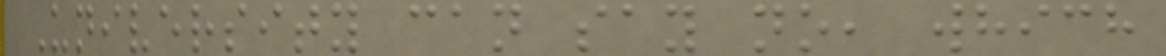University can say no, which
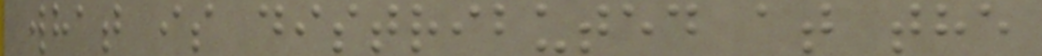what is distributed at the
